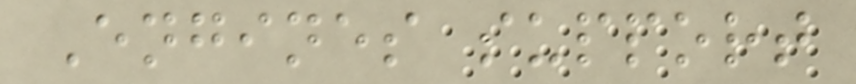Engines support
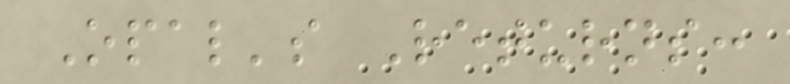Opal's Returns:
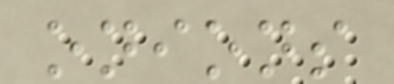onions
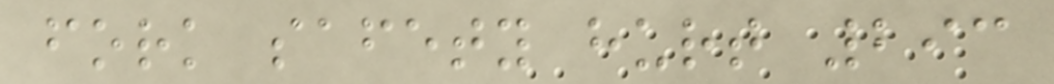fork safety hurt 293
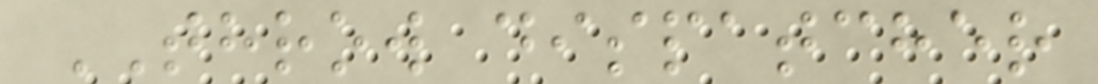THROW dispatcher
